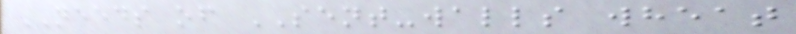NEEDS of SENT-walls wheat
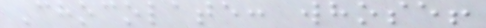Chocolate: whose!
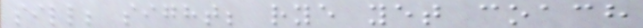sill; sight; rye yet coach
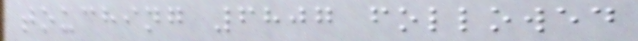touching 6807 followed
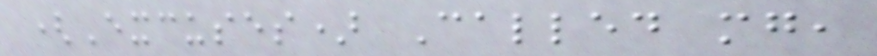(Excuses) Called mg,
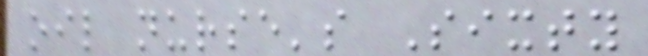oil nurse's Sixty
